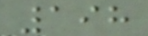198
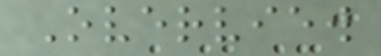Overview
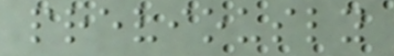previously
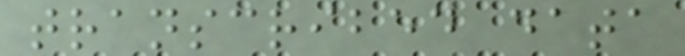transcribed data
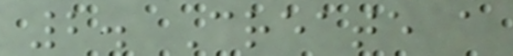2. Create a
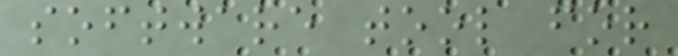software tool for
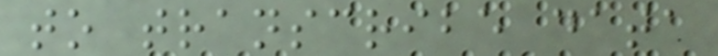to transcribe data
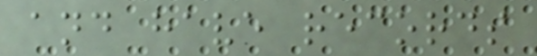and have records
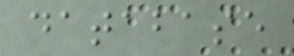database
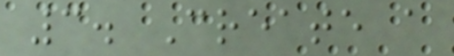3. Create a
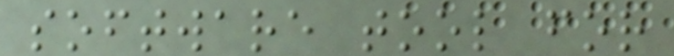software tool for
